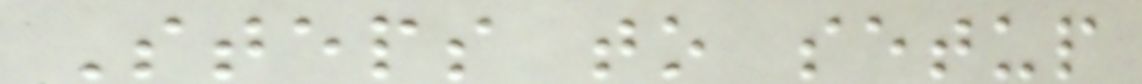Steps to setup
